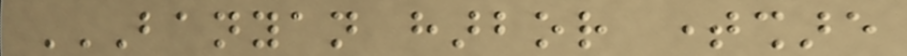BANYAN HARBOR TIMESHARE
